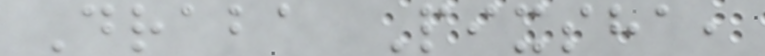Draba Pixsha,
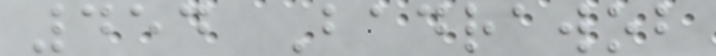454 Badrawob
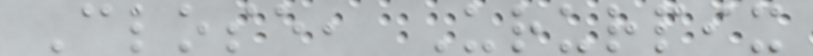Close, Ururpix
